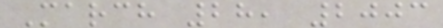March 28, 2003
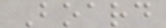Board
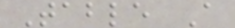Table A
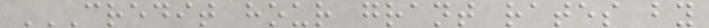CREDIT HOUR GRANT RATES BY
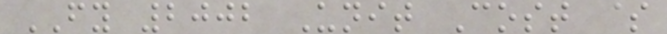FY 2002 Unit Cost $
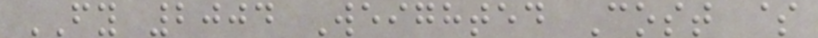FY 2004 Weighted Cost $
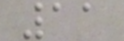11
